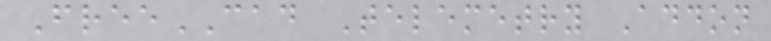FreeCAD Telemetry Addon
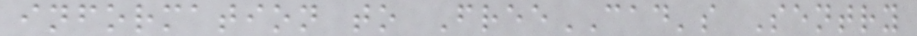information to FreeCAD's Sentry
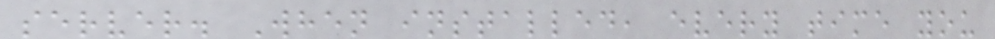server. When installed, every time you
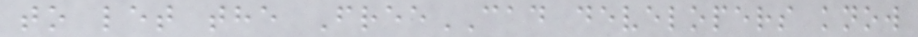to let the FreeCAD developers know
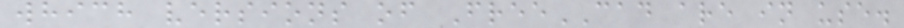which versions of FreeCAD are in use.
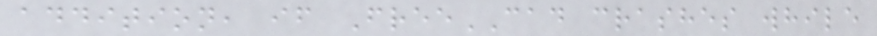addition, if FreeCAD crashes while
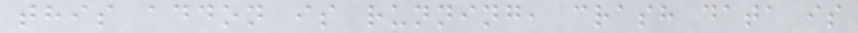this addon is running, crash data is
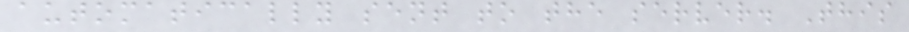automatically sent to the server. This
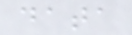data
